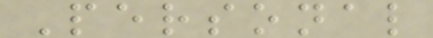Personal
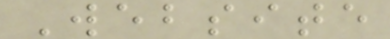Website
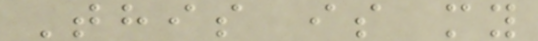This is my
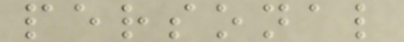personal
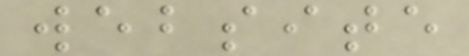website
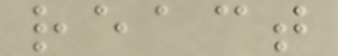react
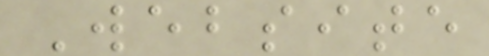Website
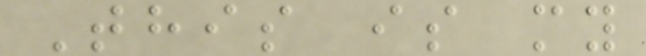This is my
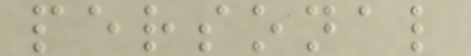personal
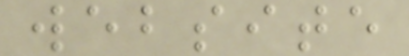website
